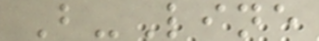B-Line
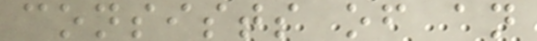consists of an
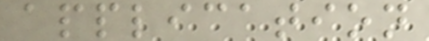application
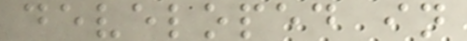developed in
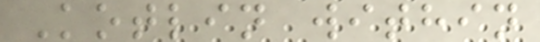Kotlin within
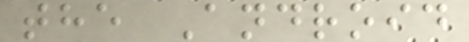the Android
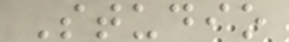Studio
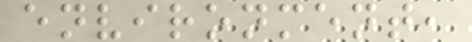environment,
